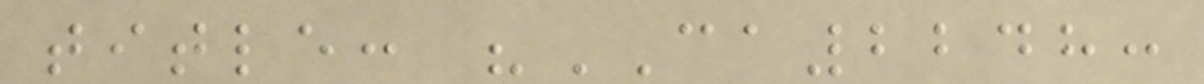title: "CA2248:
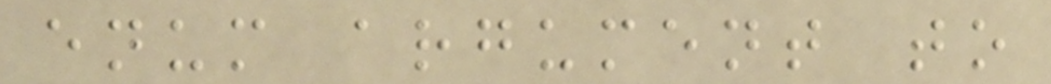enum argument to
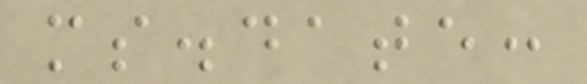ms.date:
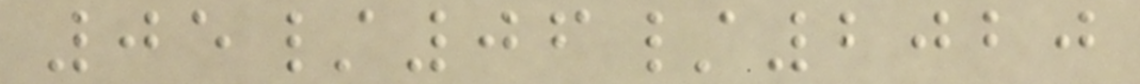05/06/2020
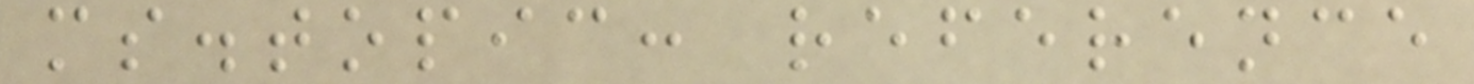ms.topic: reference
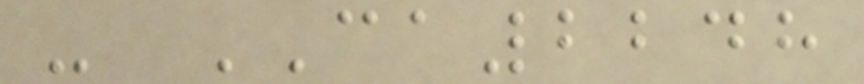- CA2248
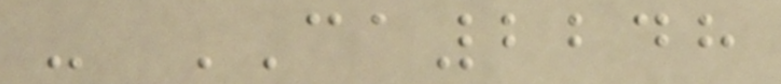- CA2248
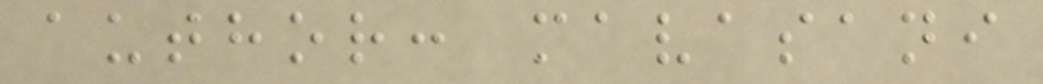author: mavasani
